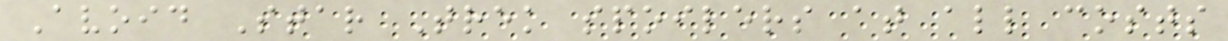Avoid Star Trek spoilers at all costs
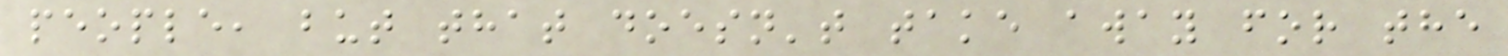people, but that doesn't take away for the
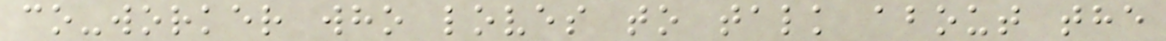co-worker who loves to talk about the
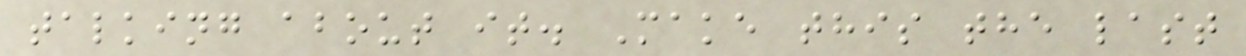talking about it. Make this the last
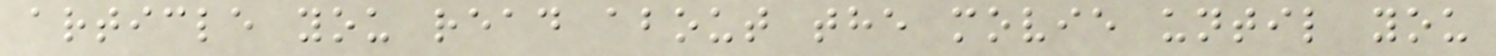article you read about the movie until you
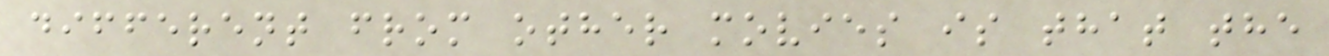different from other movies is that the
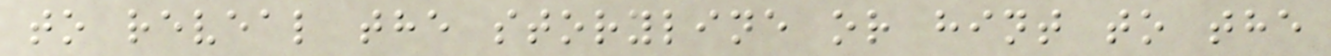to reveal the storyline or hint to the
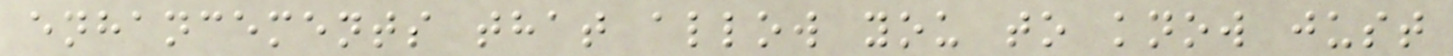enhancements that allow you to know just
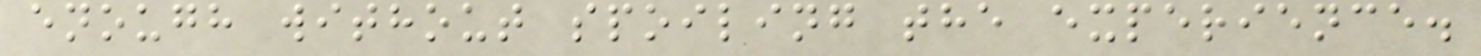enough without spoiling the experience.
